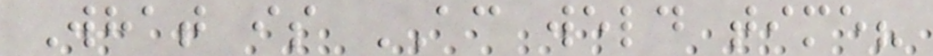What is AC weld time?
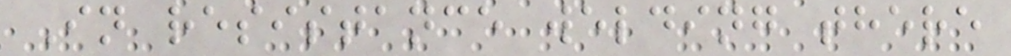In resistance welding there
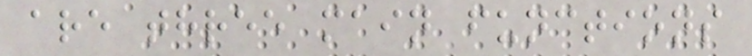are three main functions
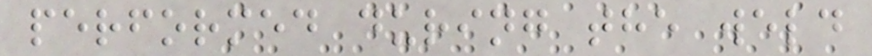performed during the weld
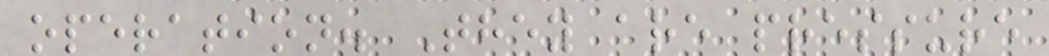operation. They are pressure
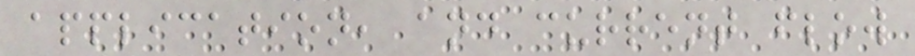application, and current flow
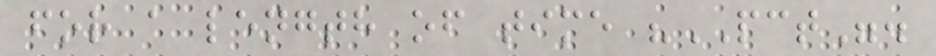for a length of time "PCT".
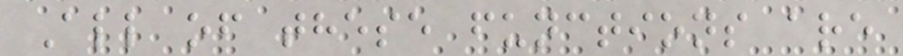All of these functions are
